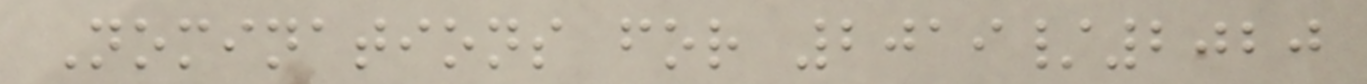Nominations for 2019/2020
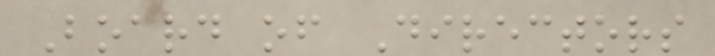Board of Directors
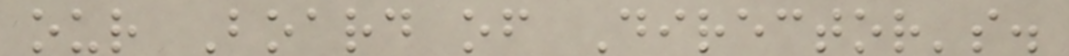our Board of Director's.
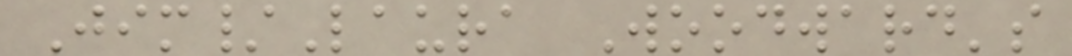Jim/Laura Woodward's
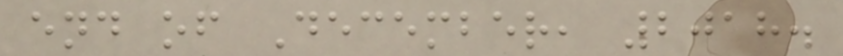end of December, 2018.
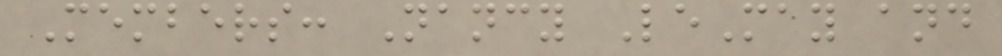Members: Nancy LeMay and
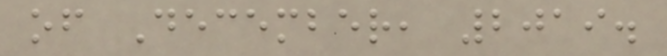of December, 2019.
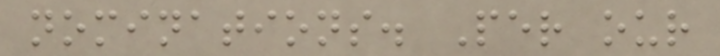nominations. Per our
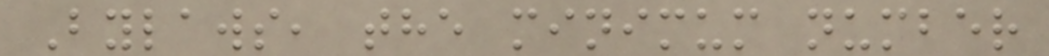Bylaws, the minimum number
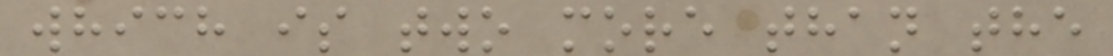which is two more than the
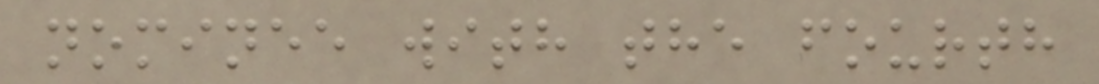nominee with the fourth
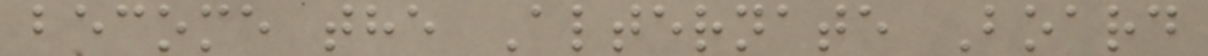become the Alternate Board
